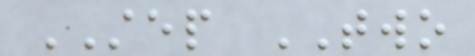STEP TWO
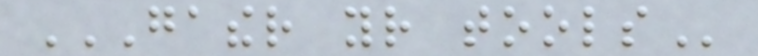GATHER YOUR TOOLS
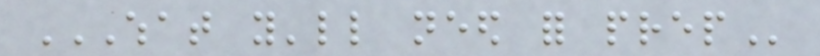WHAT YOU'LL NEED FOR PREP
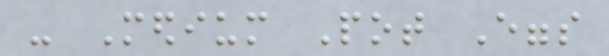- Medium Pot Eggs
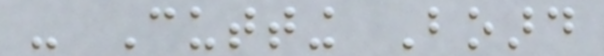- Cutting Board
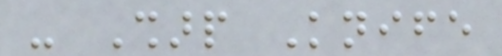- Sharp Knife
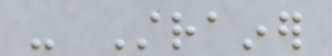- Strainer
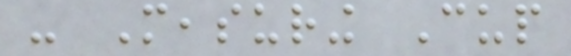- Measuring Cup
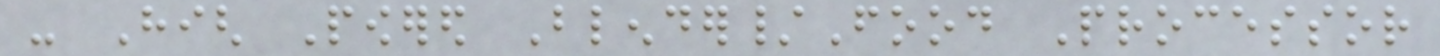- High Powered Blender/Food Processor
